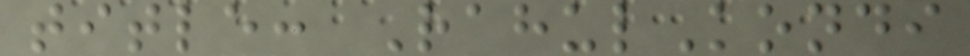title: RahulKondi
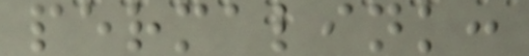permalink:
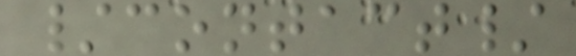/contact/
